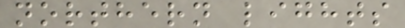northern lights
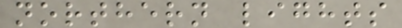northern lights
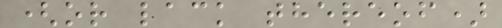(or lack thereof)
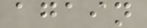again
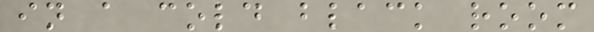in a cold black room
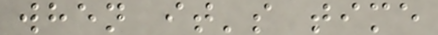when it's time
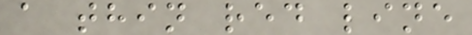a thin red line
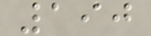190
